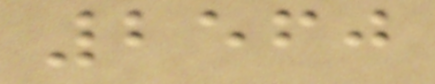2560
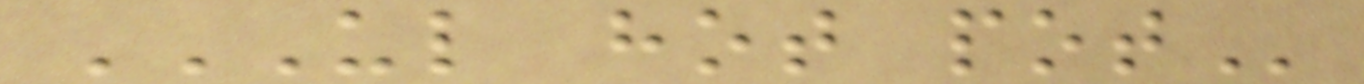UL HOT POT
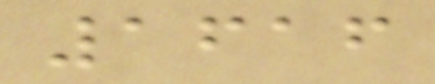1616
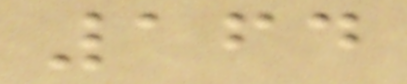164
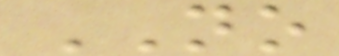NO
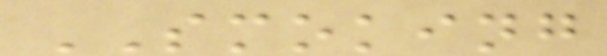SMOKING
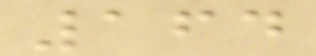164
